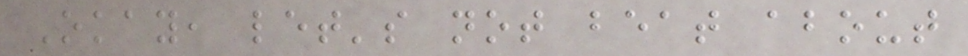Okay, let's not beat about
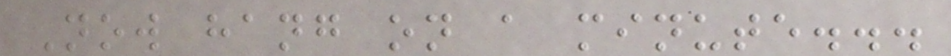Now hang on a minute...
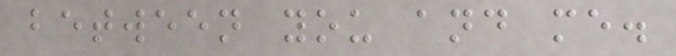between you and me.
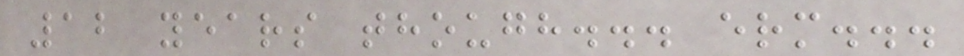12 years though... erm...
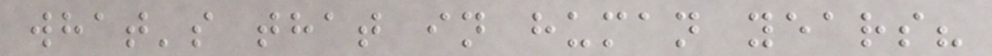what's that in human years?
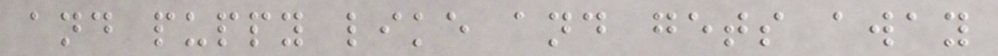and puppy like and gets away
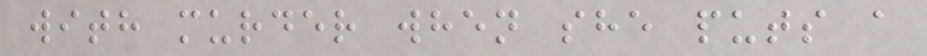with murder when she puts a
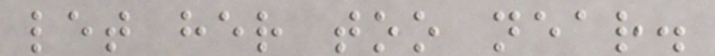let her too near.
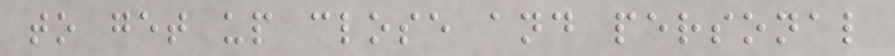to get up close and personal
